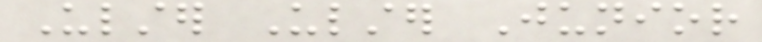Ulster Ulster Junior
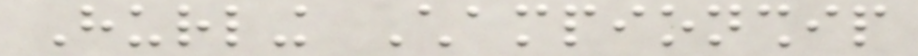Hurling Championship
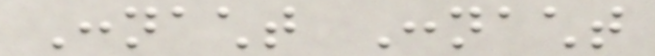Connacht Connacht
